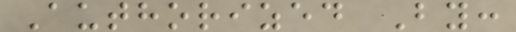Authorized By:
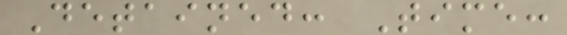Detained: Time:
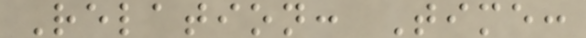Relation: Time:
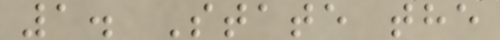1. State the
